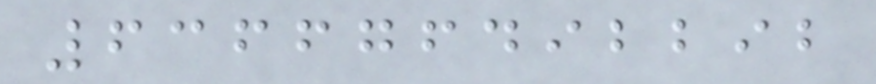636676492292
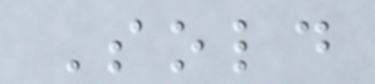Sold
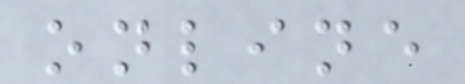online
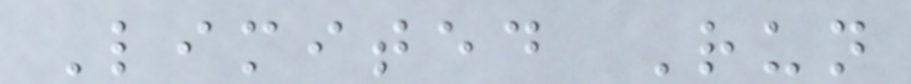Limited Run
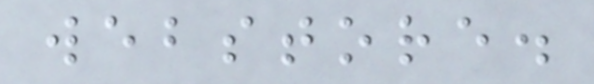webstore.
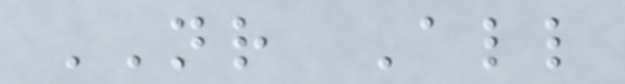NR All
